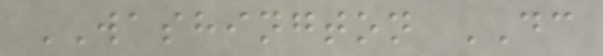WASHINGTON DC
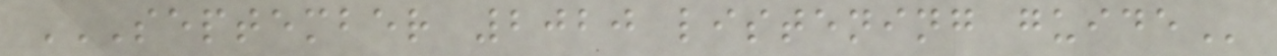SEPTEMBER 2020 LISTENING GUIDE
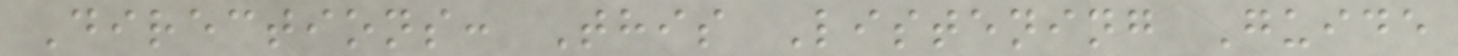Directions: This Listening Guide
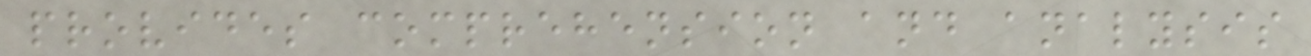provides comprehension and analysis
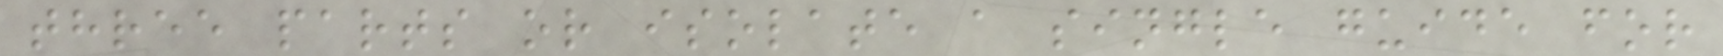three parts or isolate a single guide for
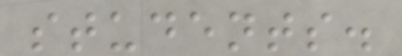students.
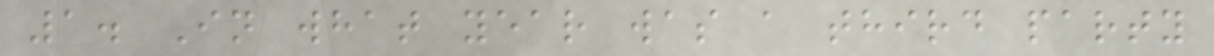1. In what year was a third party
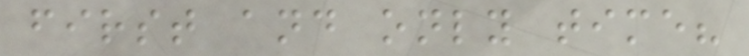first and only time?
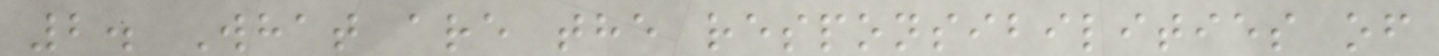2. What are the responsibilities of
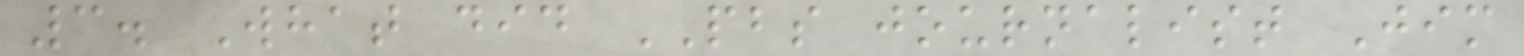3. What did PBS journalist Jim
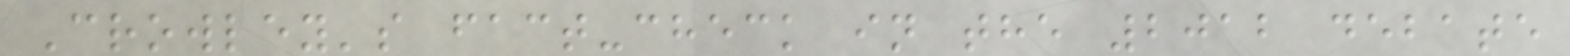Crowley's fact-check in the 2012 debate
